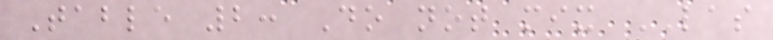Table 2: Do not mix LAS
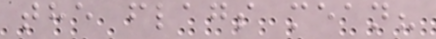the flags mean?
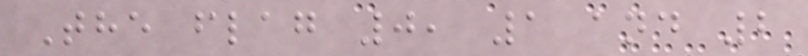The flag 0, 1 and 2
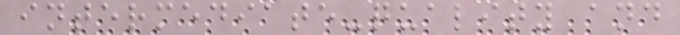intermediate-quality and
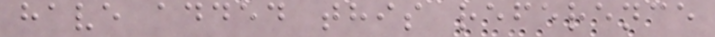have added this reference
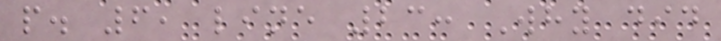p. 6, line 23: Why did
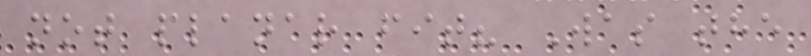not planar fit? Was the
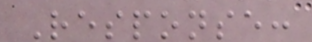Response:
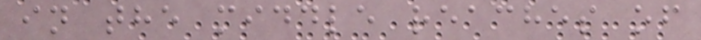in the middle reaches of
